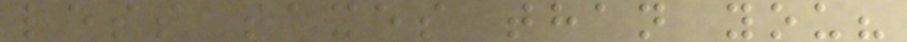less taxes than you?
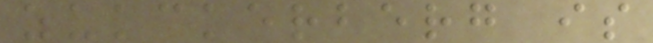zukckerberg is
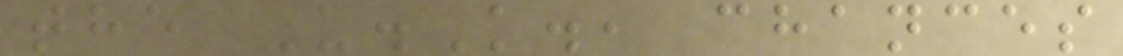the U.K., chances
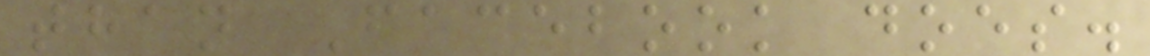than Facebook does.
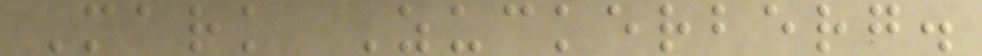Mark Zuckerberg.
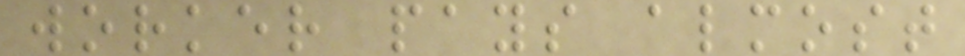worker pays almost
